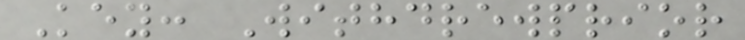Key: Withdrewprior
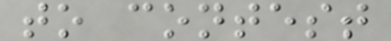to contest
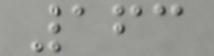163
